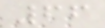66
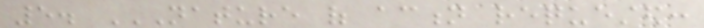5. NATURE OF ACTION REQUESTED:
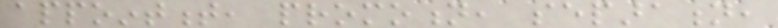appointment, promotion, separation,
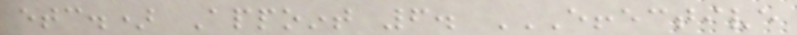etc.) Appoint 6. EFFECTIVE
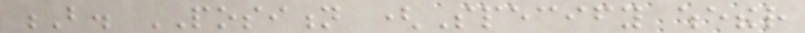B. POSITION (Specify whether
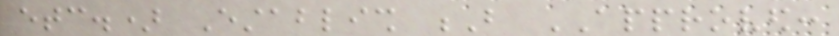etc.) Establish B APPROVED:
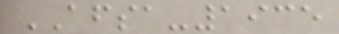AFSA-1935
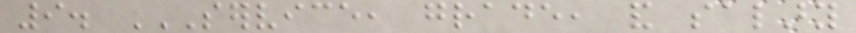9. SERVICE, GRADE, AND SALARY
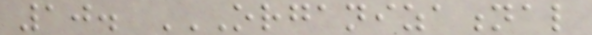10. ORGANIZATIONAL
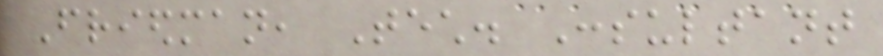Friedman, Tech. Consultant
